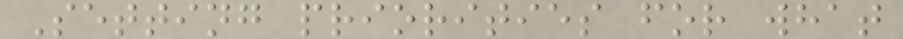Setting priorities for what
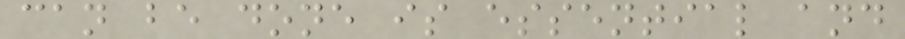can be done is essential and
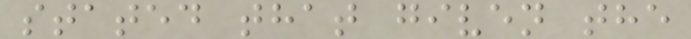stated that given the
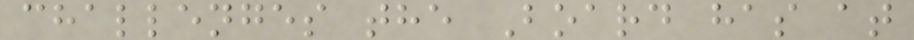challenges the Board has at
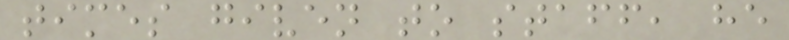times given to staff, he
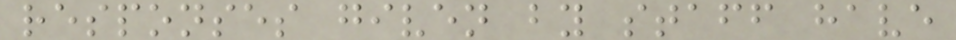responses given by staff have
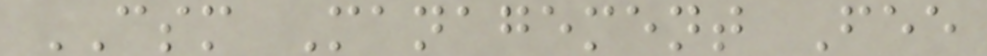CSM Management Fee
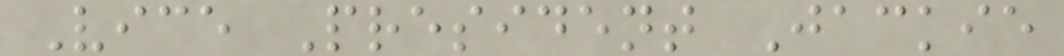Vice President Jackie
